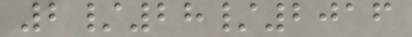2/28/2016
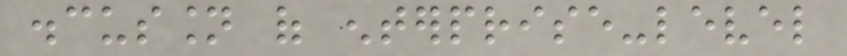discussion of enterprise-level
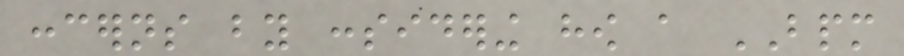concerns by considering how a BPM
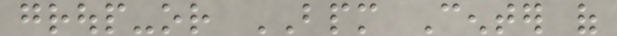group-or BPM Center of
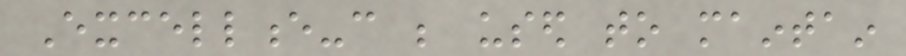Excellence-can be used to maintain
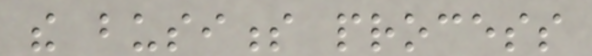the business process
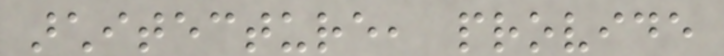architecture, provide
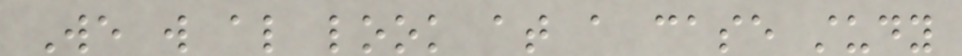We will also look at a case study
